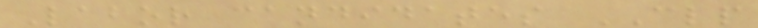Labor candidates CLP
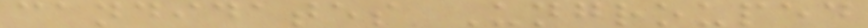candidates Ungrouped
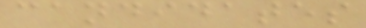candidates
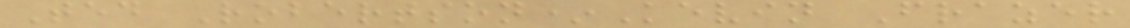Ted Robertson*Kevin Frazer
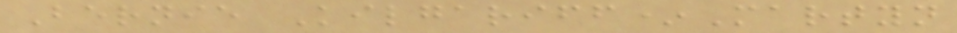Bernie Kilgariff*Martyn
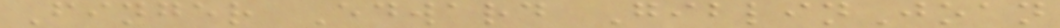Finger Edward GiblinJoan
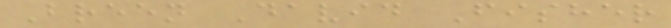Breen David Fisher
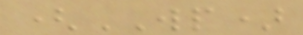(WP)
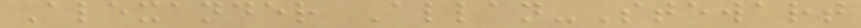Alexander Allan-Stewart
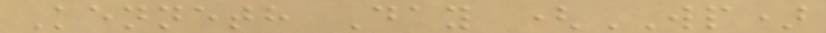Kenneth Day (WP)
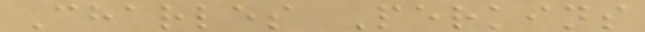Charles Perkins
